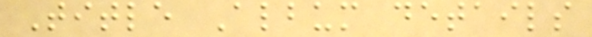Title Album details
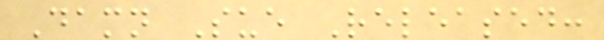Damn Sue Released:
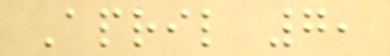April 7,
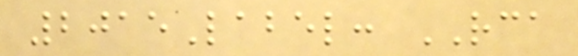2015Label: RCA
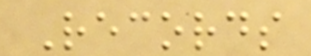Records
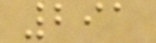291
